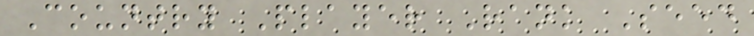Country Player Rank Seed
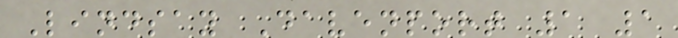Lindsay Davenport 1 1
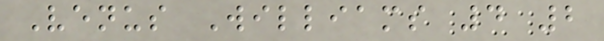Venus Williams 4 2
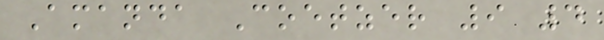Amanda Coetzer 9 4
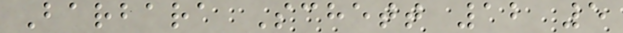Barbara Schett 12 5
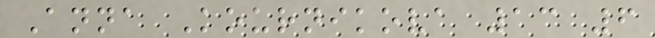Anna Kournikova 13 6
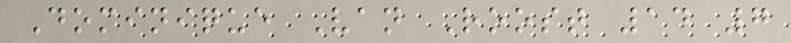Dominique Van Roost 14 7
